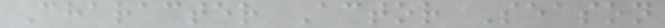Character Actor Season
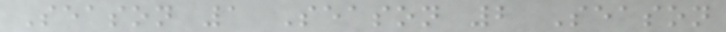Season 1 Season 2 Season
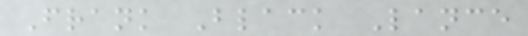Frank Black Lance
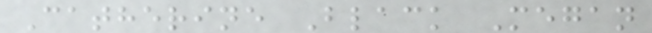Catherine Black Megan
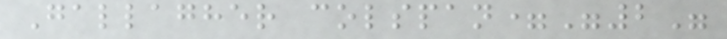Gallagher colspan="2"
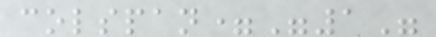colspan="1"
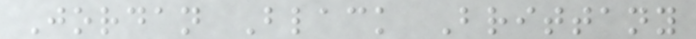Jordan Black Brittany
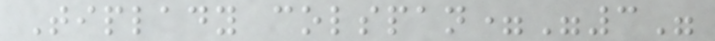Tiplady colspan="3"
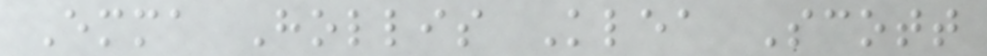Emma Hollis Klea Scott
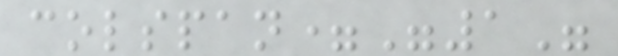colspan="1"
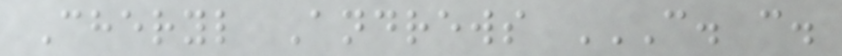Cheryl Andrews C. C.
